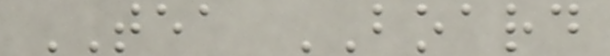TEA BOARD
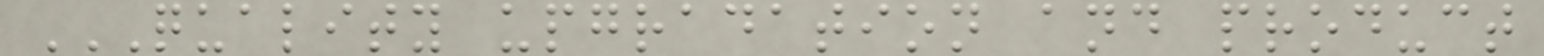QUALITY UPGRADATION AND PRODUCT
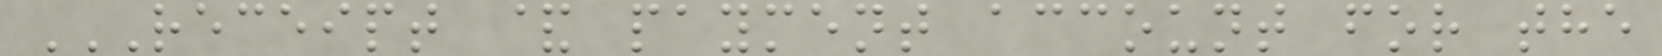RECEIPT & PAYMENT ACCOUNT FOR THE
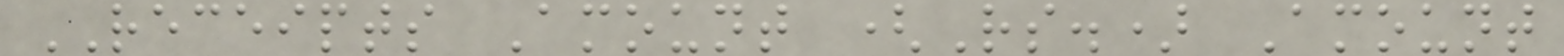RECEIPTS Amount (Rs.) Amount
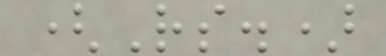(Rs.)
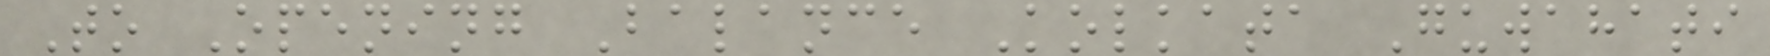To Opening Balance Kolkata Guwahati
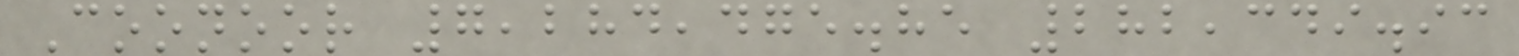Coonoor 7,284,475.85 282,349.93
